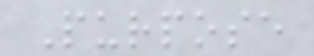Purpose
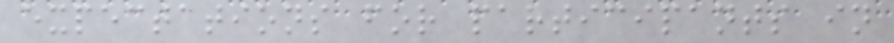expectations for participants in
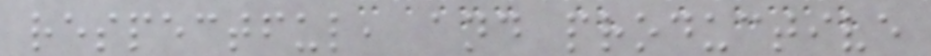respectful, and productive
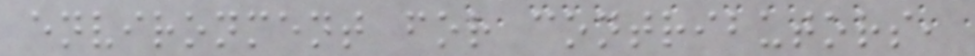environment for contributors,
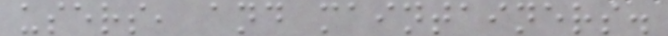users, and maintainers.
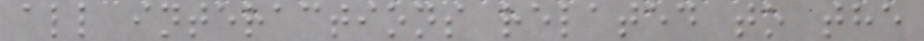all interactions related to the
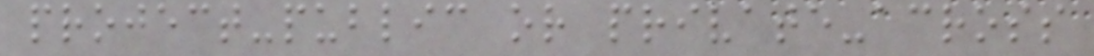project-public or private-across
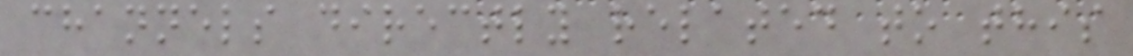channels directly related to this
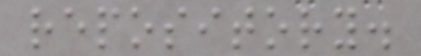repository.
